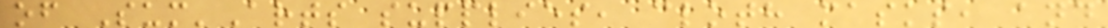of Sum'Arts supplies, cloth masks, and
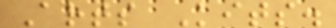Arts Kits.
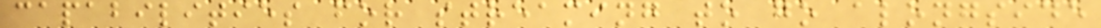capabilities for streaming to go alongside
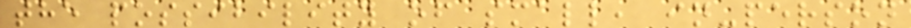the possibility of small, in-person
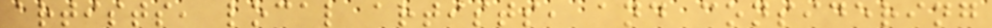artists, local artists, and considering
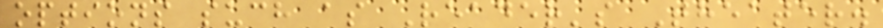options such as Reader's Theater.
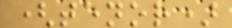(tenor)
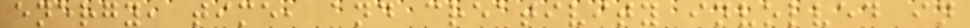energy, time, and creativity involved in
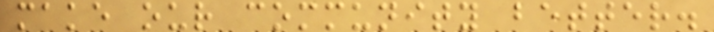make our community better.
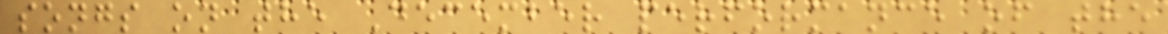songs on the December performance of the
